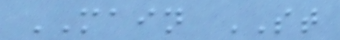MAIN ST
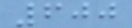600
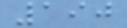190
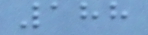188
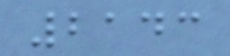2143
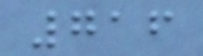716
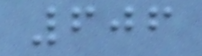606
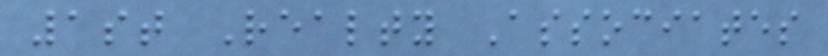1st Realty Associates
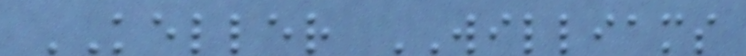KELLER WILLIAMS
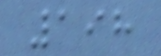198
